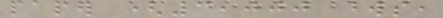paper (3,000 words,
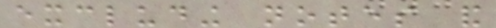excluding notes and
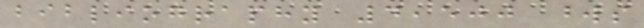bibliography 4,500 words
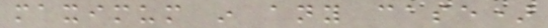maximum in any case)
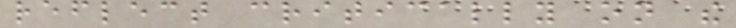reflect critically on the
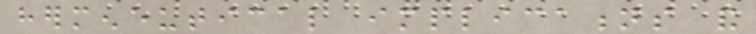hermeneutical implications and
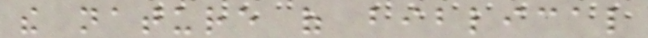the nature of biblical
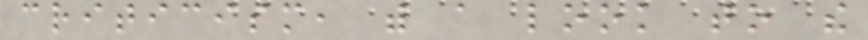criticism, with a look to the
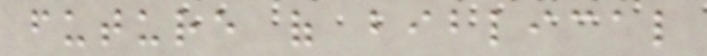future of biblical
